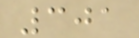301
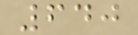640
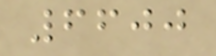6600
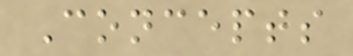Concepts
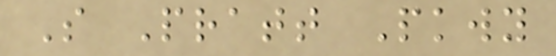S Pratt Pkwy
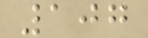107
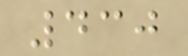430
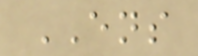ENS
